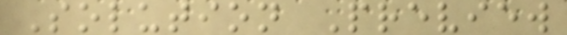Solution Preview
